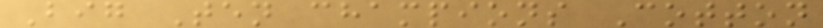Big Ten champions Cotton
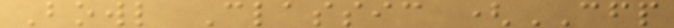Bowl Classic (CFP
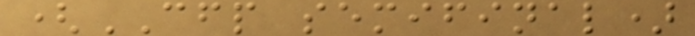(CFP semifinal)
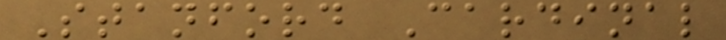Stanford Cardinal
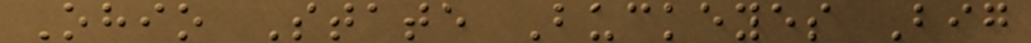Ohio State Buckeyes Big
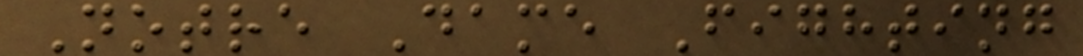Notre Dame Fighting
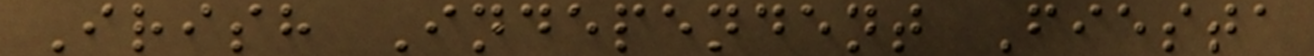Irish Independent Fiesta
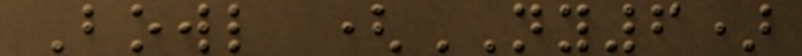Bowl (NY6)
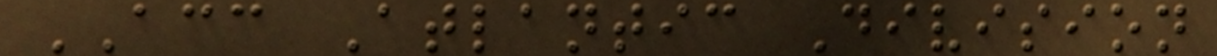ACC Atlantic Division
